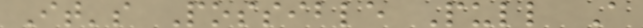It's Possible Pull A
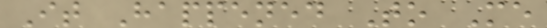It Happened To Me
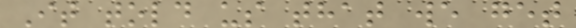It told us that we get
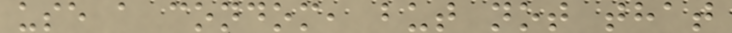use a condom, but not that
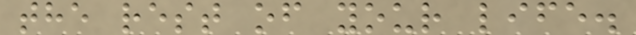the rest of your life.
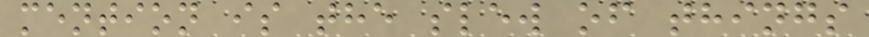mention is the slew of things
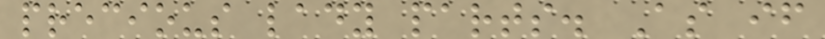precious lady parts. As if
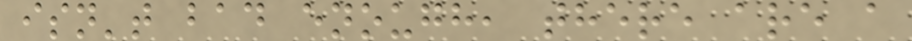isn't bad enough, there are a
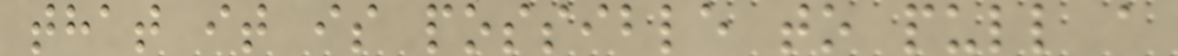that it is possible to pull a
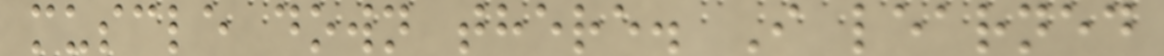muscle down there. I learned
